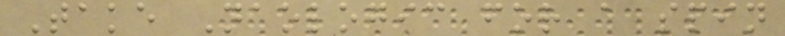Take Naologic for a spin
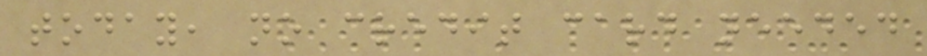today, no credit card needed
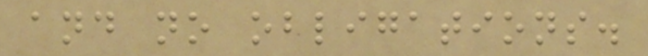and no obligations.
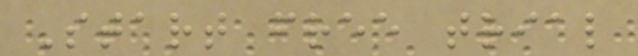Start free trial
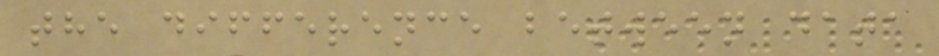the difference between data
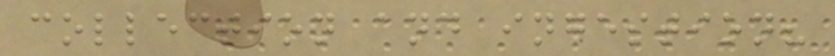collection and ingestion?
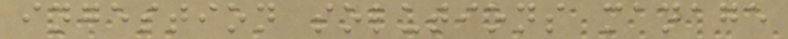ingestion solutions manage
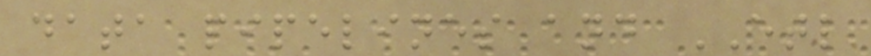data pipelines and ETL
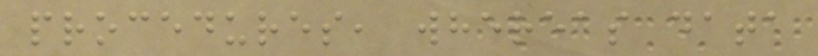procedures, whereas data
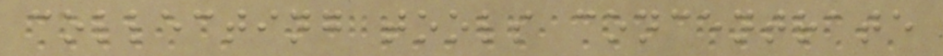collecting tools concentrate
